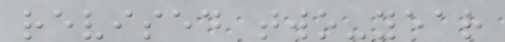revised two-year
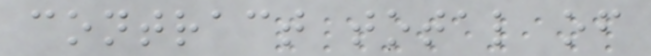contract total of
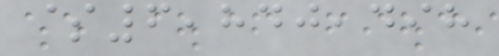$6,840,498
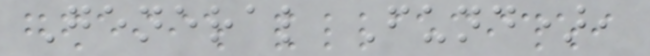General Fund),
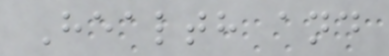Health and
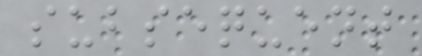subsequent
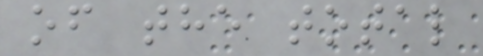of the total
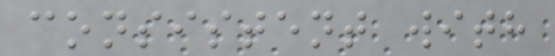consistent with
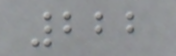222
